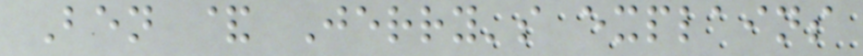Ben & Jerry's explains
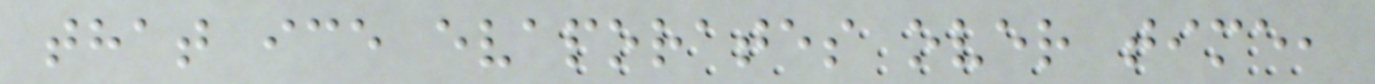that ice evaporates over time,
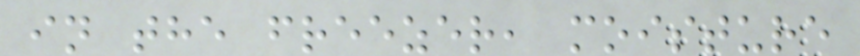in the freezer, moisture
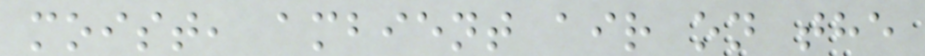moist, ambient air on the
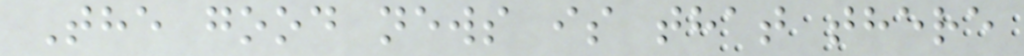The good news is that there
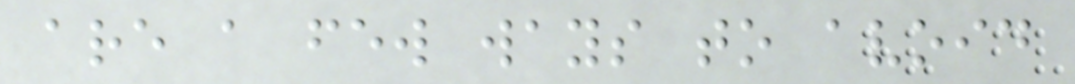are a few ways to avoid
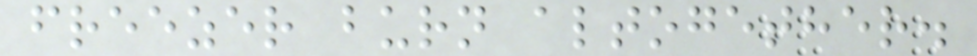freezer burn altogether.
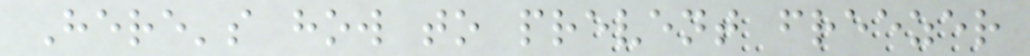Here's how to prevent freezer
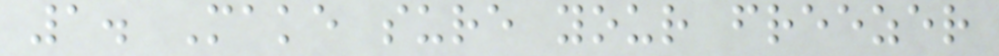1. Make sure your freezer
